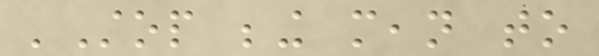'Stop being mean to
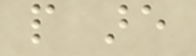people are
